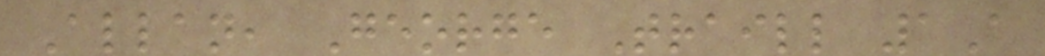Allan, George Traill 1A
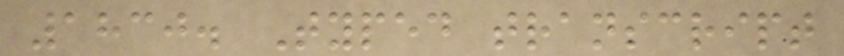1830. Typed transcript
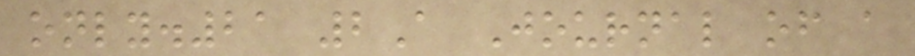only.21 2A Journal of a
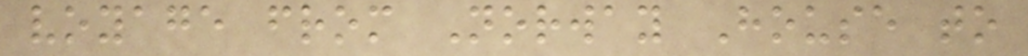voyage from Norway House to
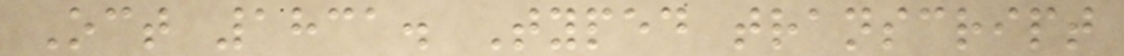Oct 1831. Typed transcript
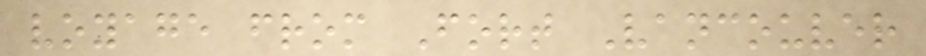voyage from Fort Vancouver
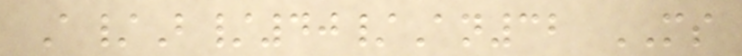A/B/40/An32 MS
